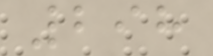298
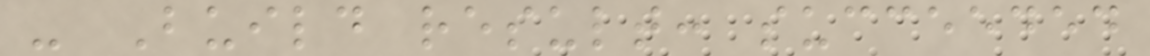- Build result: succeeded
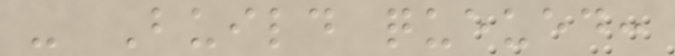- Build queued:
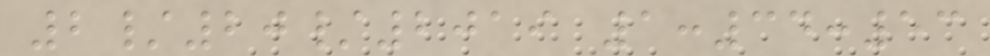2/20/2019 1:34:53
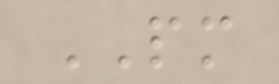PM
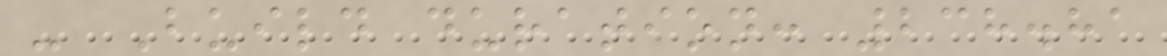- Build duration: 238.81
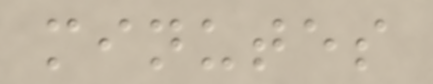minutes
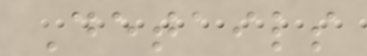Details
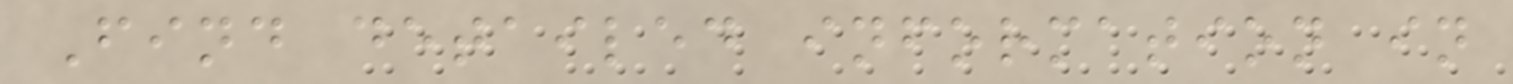Find detailed information in
